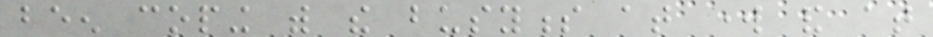been coping with the busyness at work and at
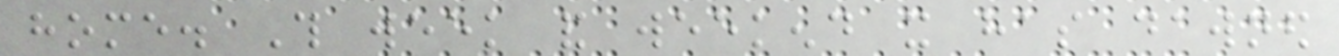home. This week and weekend it has dawned
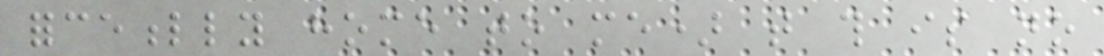forcefully home to me) that this is no
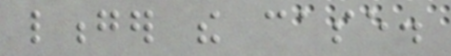longer the case.
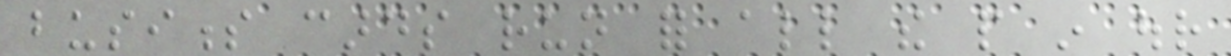business cards run for all the people in our
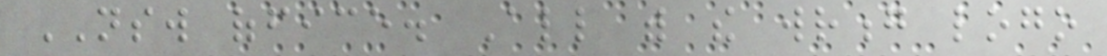NSW office. All with the wrong logo
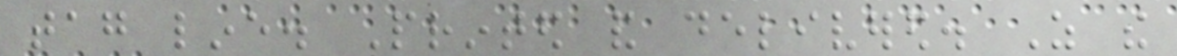tag line. Printed and delivered. As the
